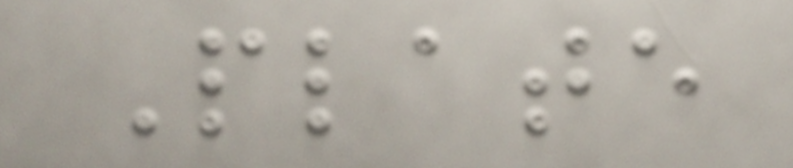Plate
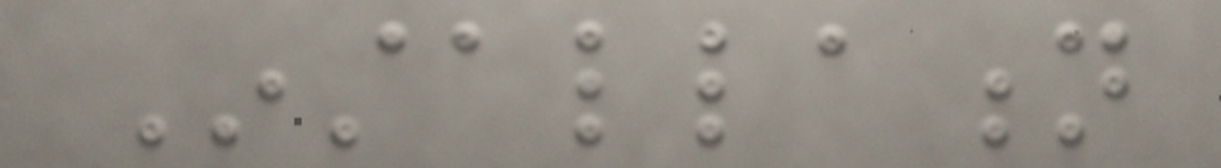Installation
